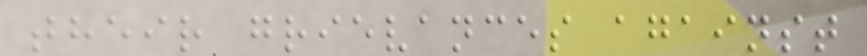their grievances against
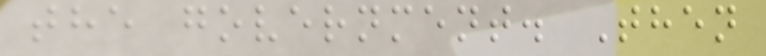the government. Then
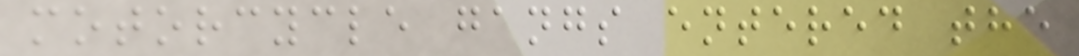motorcycle gangs entered the
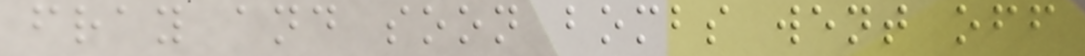fray and soon bombs went off
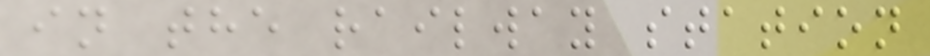in the railway station
